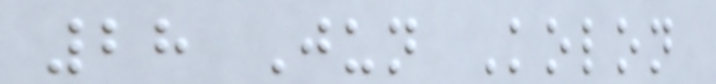28 Jun Kolon
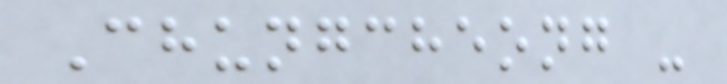Chungcheong -
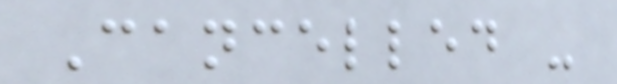Cancelled -
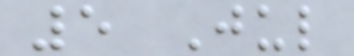5 Jul
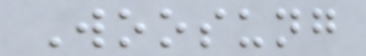Woosung
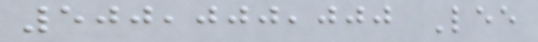500,000,000 Lee
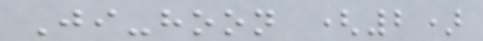Ji-hoon (2)
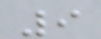9
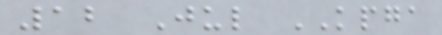12 Jul KPGA
